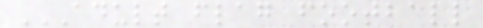ADULT FLAG FOOTBALL
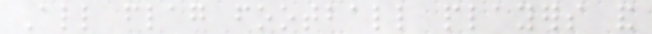All flag football players and
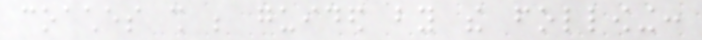coaches shall be guided by the following:
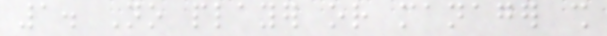1. No player or manager shall
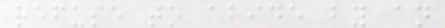refuse to abide by an
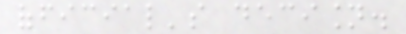official's decision.
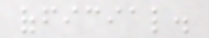official.
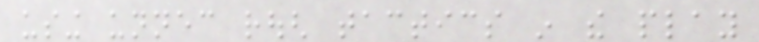using unnecessary rough tactics in the play
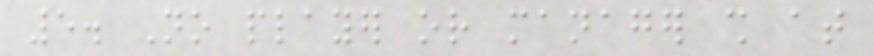5. No player or manager shall at
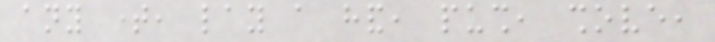any time, lay a hand, push, shove,
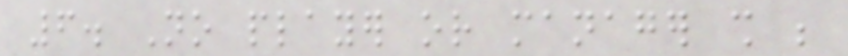6. No player or manager shall be
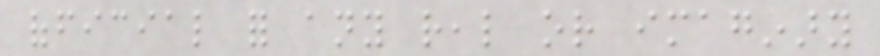official for any real or imaginary
